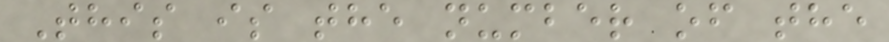This is the number of the
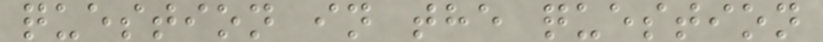question in the question
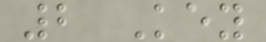2 Key
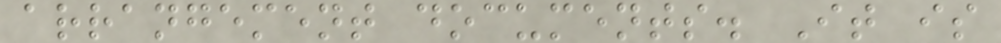arrangement documents. It is
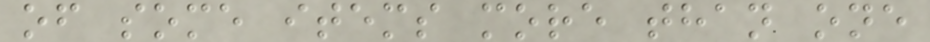of some items more than one
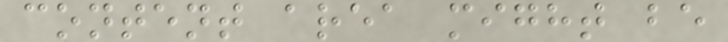content area might be
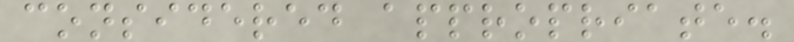considered appropriate.
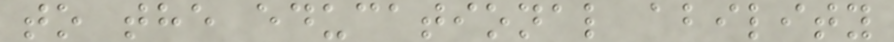to the educational ability
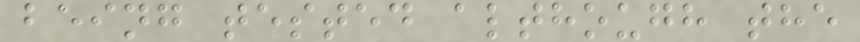being tested although the
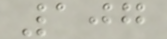107
